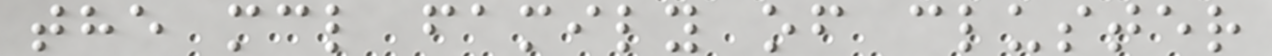the mcl family of cluster
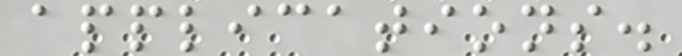applications.
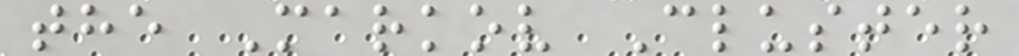the Markov Cluster
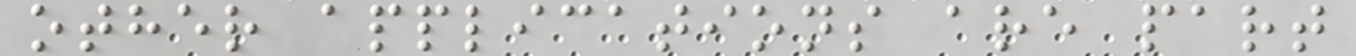other applications are part
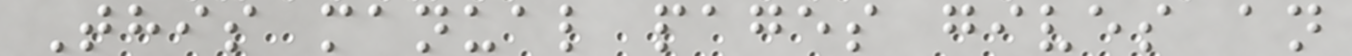This manual pages gives an
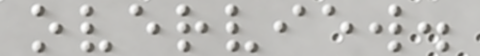overview.
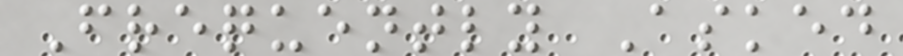Frequently Asked
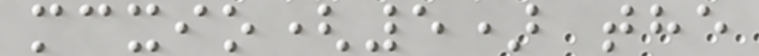mcxio(5) the
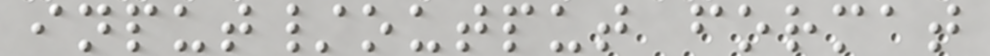input/output format
